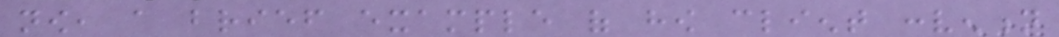now, a brief example of how client convention
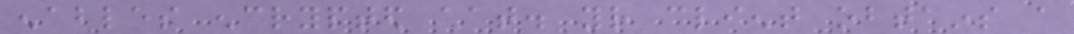enables encrypted chat. your client obtains a
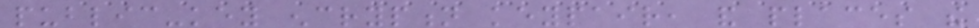public-key encryption keypair, and places the
